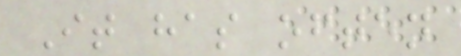It has often
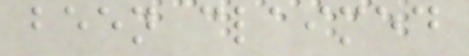been claimed
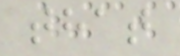that
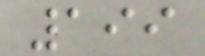199
